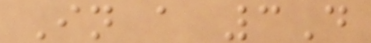In a 3D
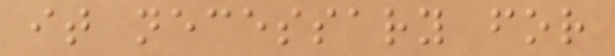it necessary for
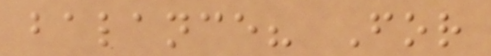balance? For
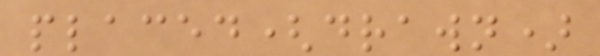placed(drawn)
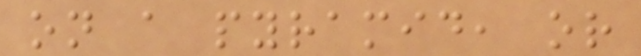on a pyramid, or
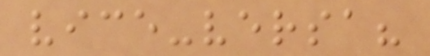vice-versa?
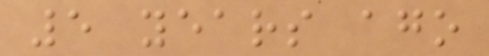5 years ago
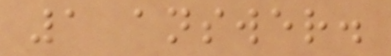1 answer.
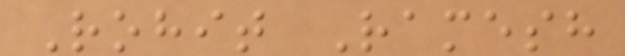Rohit Ramesh
